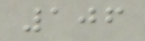106
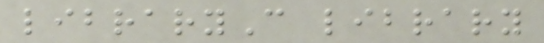libraryC library
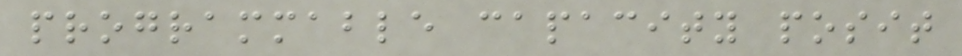programmable capacity posit
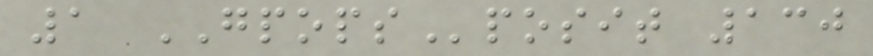1 GPOPSposit 130
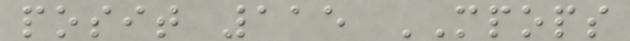posit 115 MPOPS
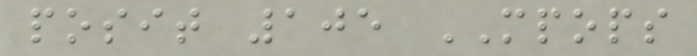posit 105 MPOPS
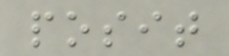posit
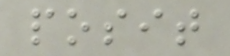posit
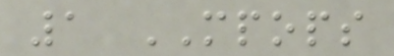1 MPOPS
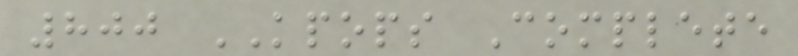800 KPOPS Complete
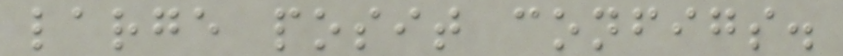large posit configs.
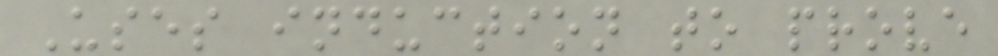Uses induction to prove
